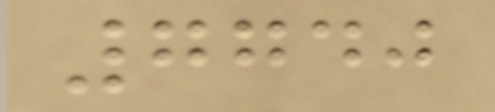7740
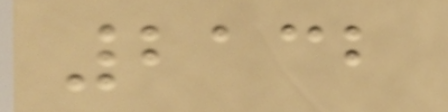2132
